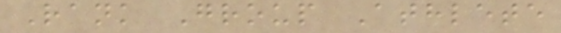Rank Group Athlete
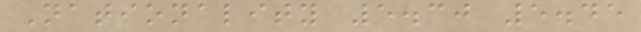Nationality 5.30 5.45
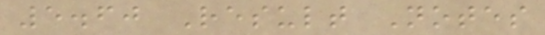5.60 Result Notes
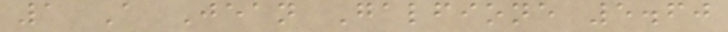1 A Jean Galfione 5.60
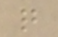q
